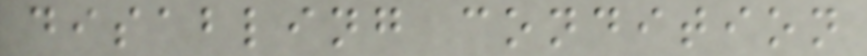disabling condition
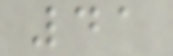41
